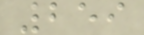259
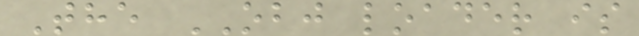The OBJ loader is
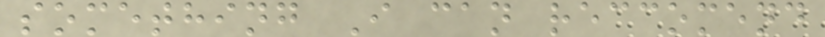something I can reccomend
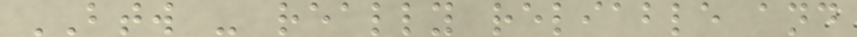BTW - really reliable and
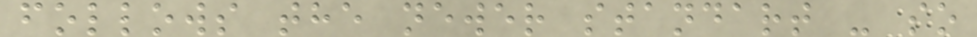follows the newer standart - so
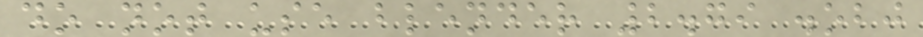do not use blender 2.79 .obj
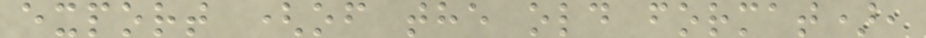export (of the old format),
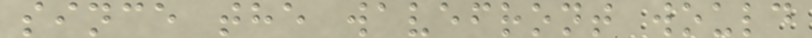since the wavefront would
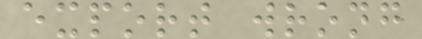export wrong
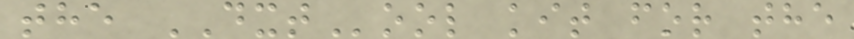the DXTool kit for the
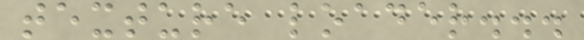texture loader...
